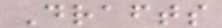Drafts
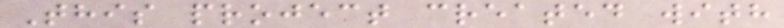This project created with
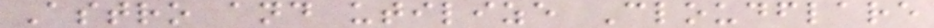Astro and utilize Cloudflare
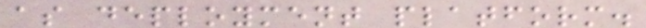as deployment platform.
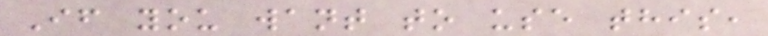If you want to use this,
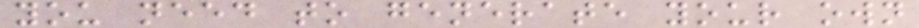you need to generate your own
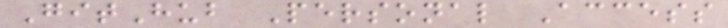GitHub Personal Access
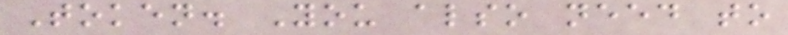Token. You also need to
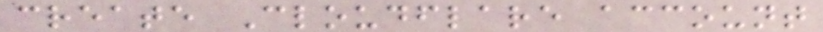create Cloudflare account
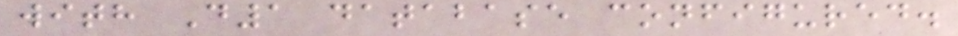with D1 database configured.
